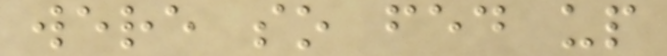were so fed up
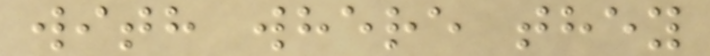with where they
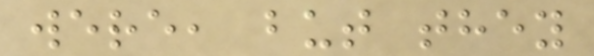were, but they
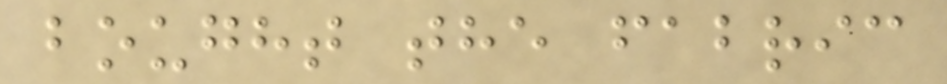bought the fabric
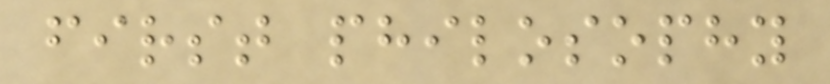first philosophy
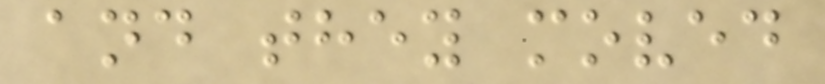and they moved
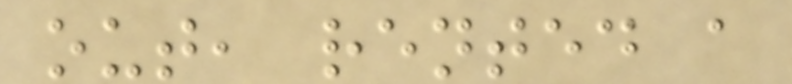out, rented a
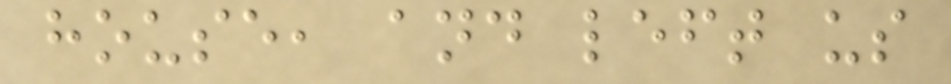house, and left us
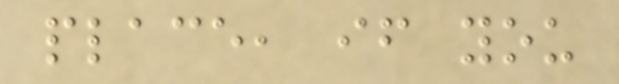place, if you
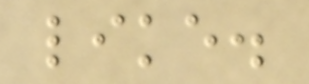like.
